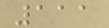111
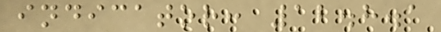indicator: 12.8.1
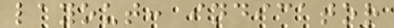layout: indicator
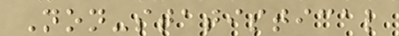Non-statistical
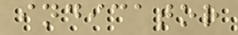indicator
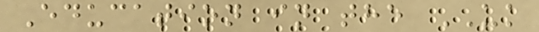Education in the UK
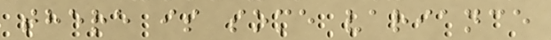there is some variance
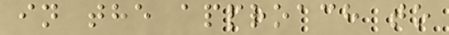in the approach to
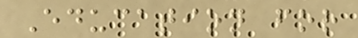Education for
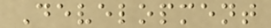Development
